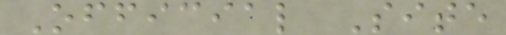Official Site
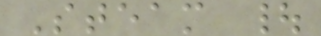Steam |
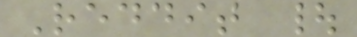Reddit |
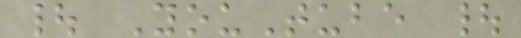| YouTube |
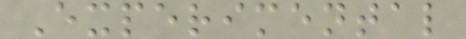Experimental
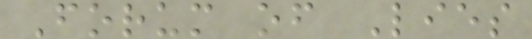Forum of Lies
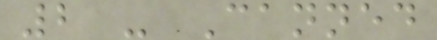2 - Canned
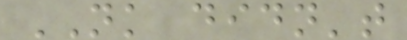NK didn't
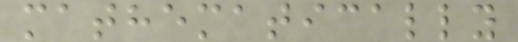mathematically
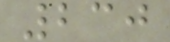230
